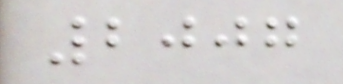2007
